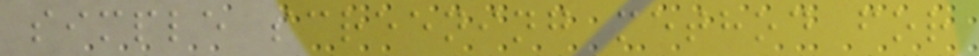simple screening method for
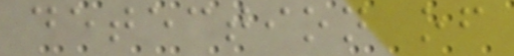detection of
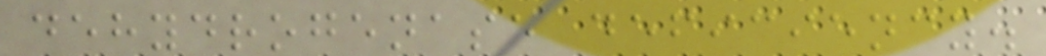dehydrogenase deficiency.
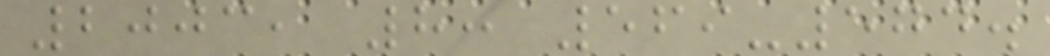2003, 8: 569-574.
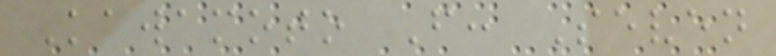Kawamoto F: Seven
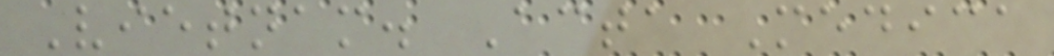Vietnam. Acta Medica
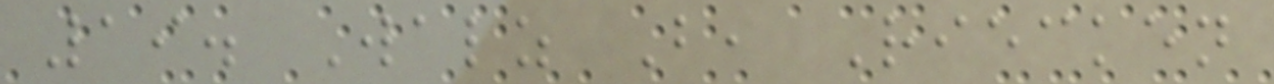19. Walz B, Riecken
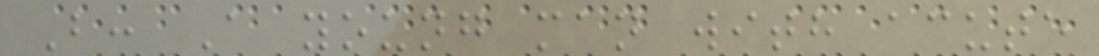B: A young man with acute
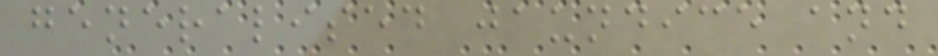generalised jaundice and
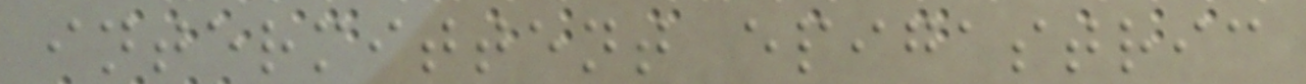intermittent epigastric
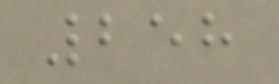258
